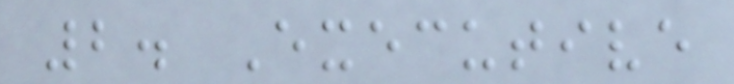2. Executive
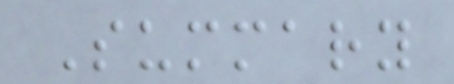Summary
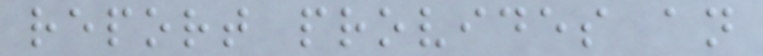report provides an
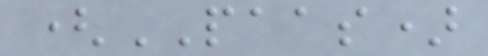(PAAS)
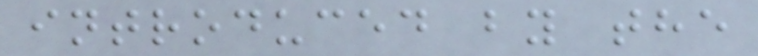introduced by the
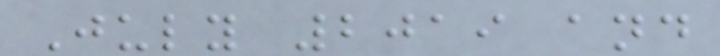July 2019 and
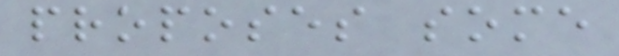proposes some
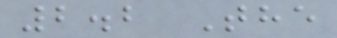2.2 The
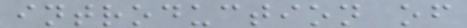introduction of
